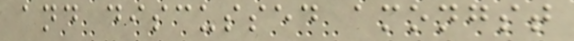and discussed amongst
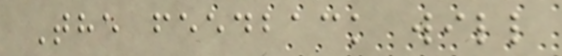The feedback will
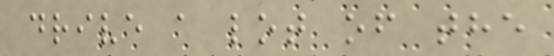drive a lot of the
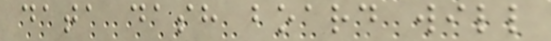data dash board will
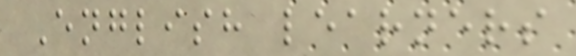English learners
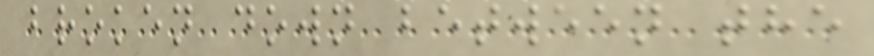broken down between the
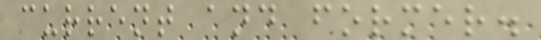current and former.
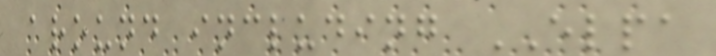around including ELPA
